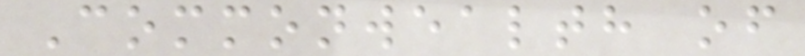Commonwealth of
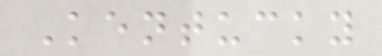Kentucky
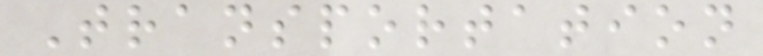Transportation
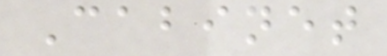Cabinet
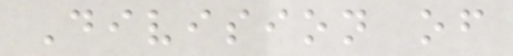Division of
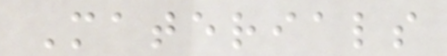Materials
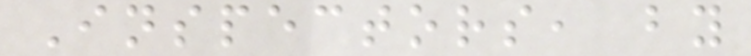Inspectors, by
